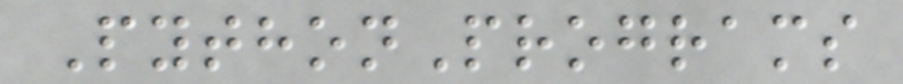PythonPrograms
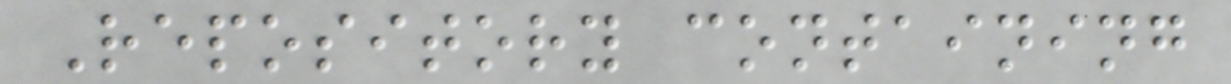Repository containing
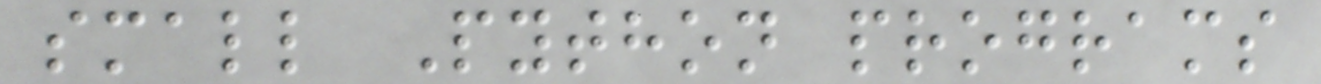small Python programs
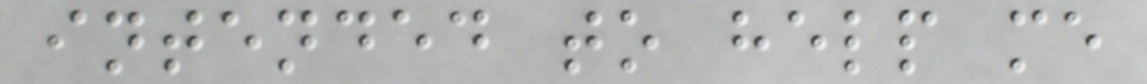intended to help me
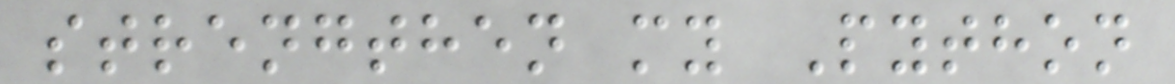strengthen my Python
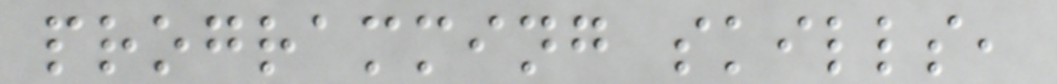programming skills,
